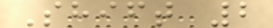Shift 2
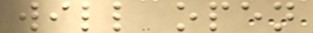will open
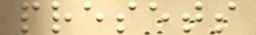presets
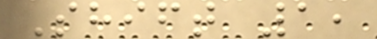Shift 1,
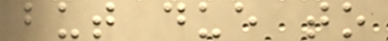but due to
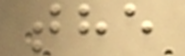the
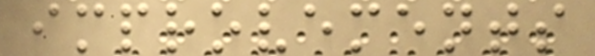improvements
